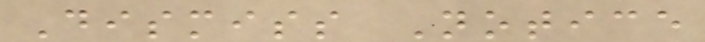Dismiss Notice
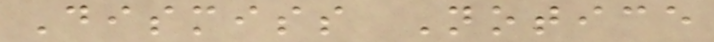Dismiss Notice
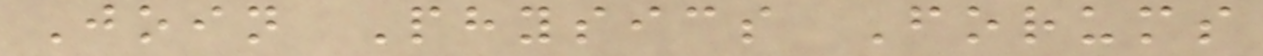Join Physics Forums
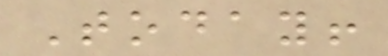Today!
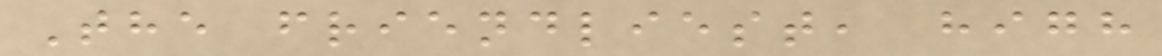The friendliest, high
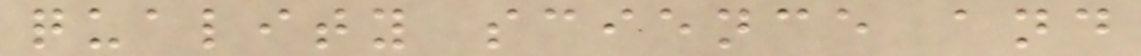quality science and
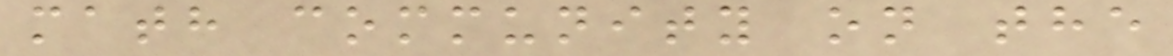math community on the
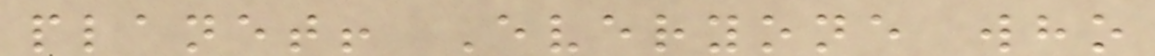planet! Everyone who
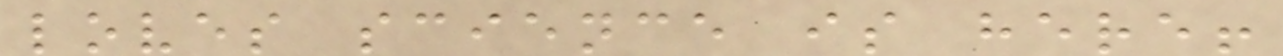loves science is here!
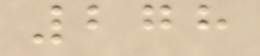278
